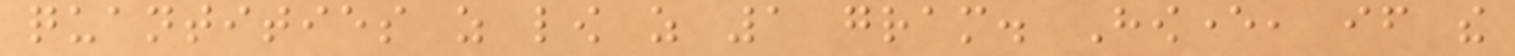quantities as low as 1 gram. However, if the
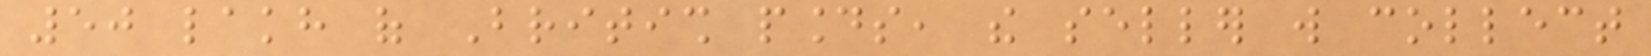50 lakh of British pounds, the seller will collect
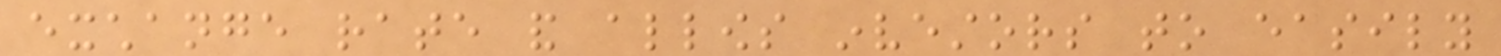exchange rate and allows investors to easily
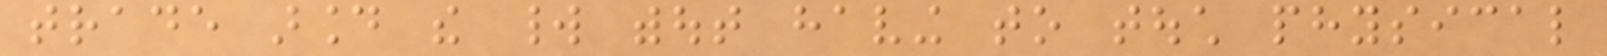trade around the world without having to touch physical
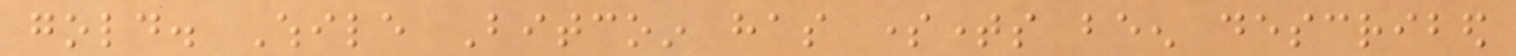gold. While Bitcoin has sometimes been described
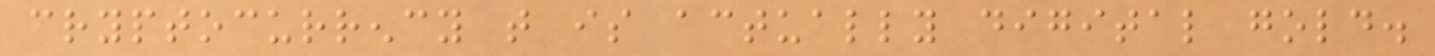cryptocurrency that is actually digital gold.
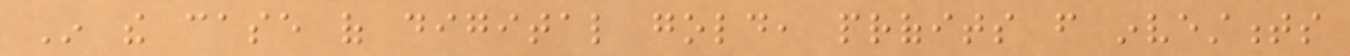In the case of digital gold, profits from investments
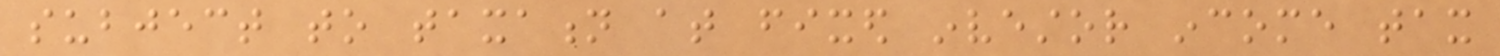subject to taxation at fixed investor income tax
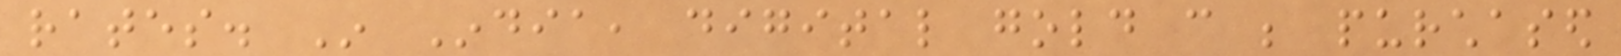rates. In India, digital gold can be purchased
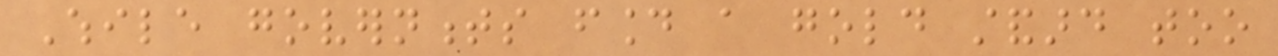While governments found a gold standard too
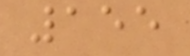155
